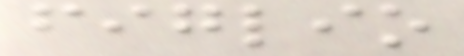figlio
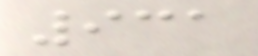931
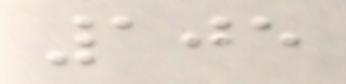105
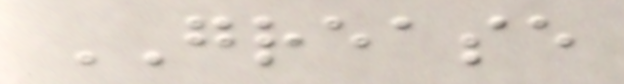GREASE
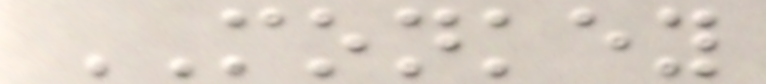MONKEY
